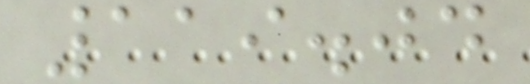119.04
